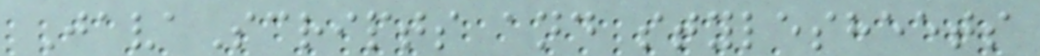JavaScripts and stylesheets
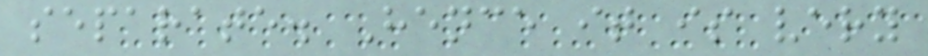separate. Hence it is very
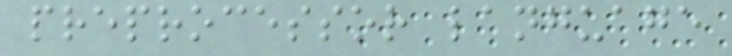preprocessor language
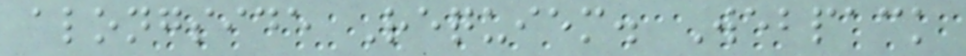alongside Requiem. Webpack
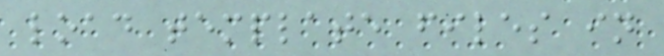load template files in
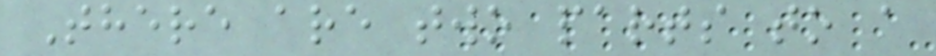There are two parts to a
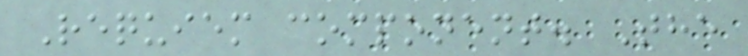Requiem component. The
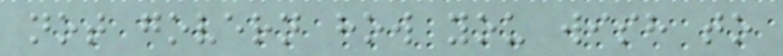not govern how you wish to
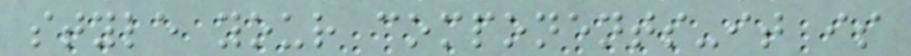style your components-it is
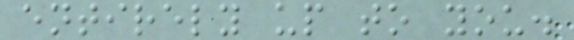entirely up to you.
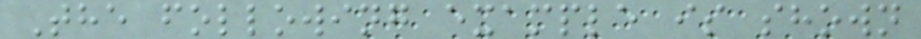The following example is shown
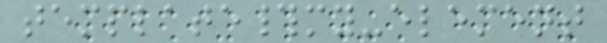template#my-element
